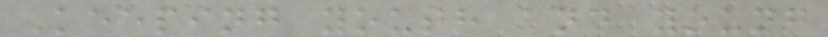Keeping youth and young
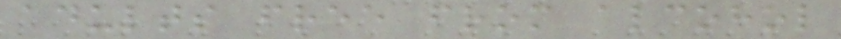adults free from alcohol
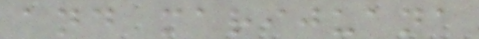and marijuana
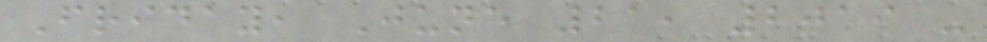Friday, June 21, 2019 -
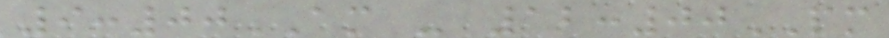9:00AM - 12:00PM
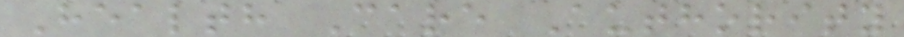Health Care Authority
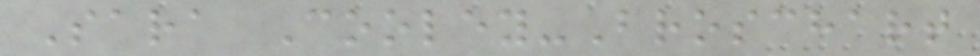Sara Cooley-Broschart
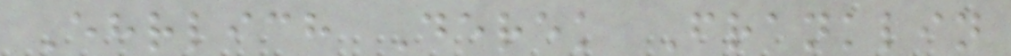Ehrlich Derek Franklin
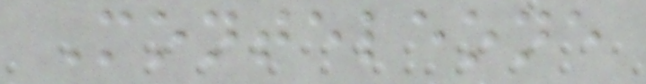Monteleone
